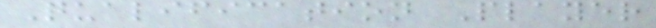Qualification Player
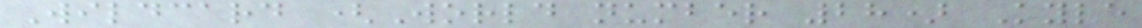Wildcard (World number 28) Kyle
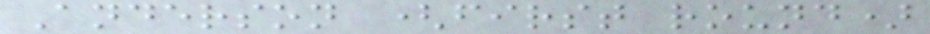Anderson (first round)
